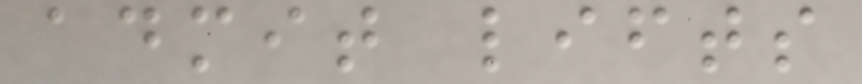admit lifts
